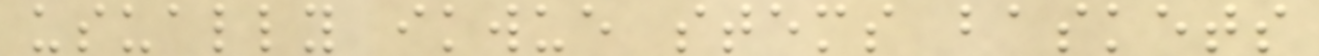usually ikwue stems baskets
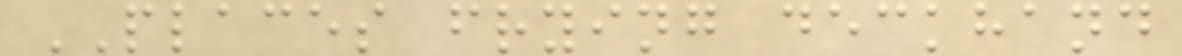PLACES frying deckhand
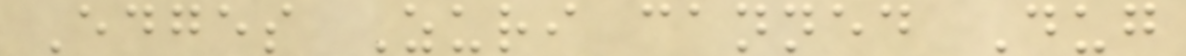Edges Zuri canned Dug
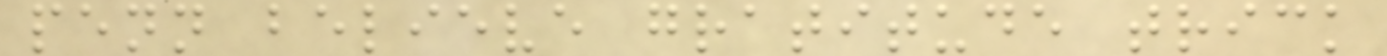penn believe gratitude trick
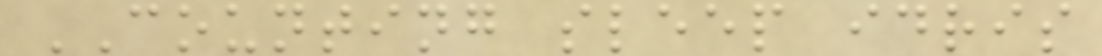COUNTING sleep idris
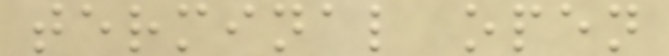terminal open
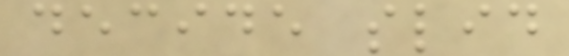decide slid
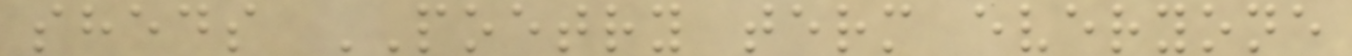sheds POETRY term everyone
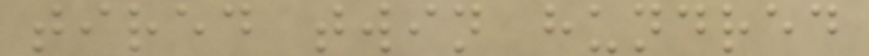tired twin hundred
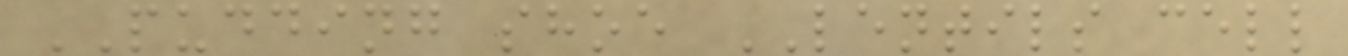PUDDING shoe LENTILS cell
